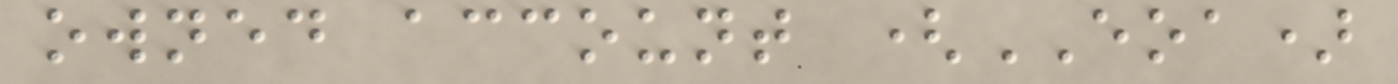owned account (EOA)
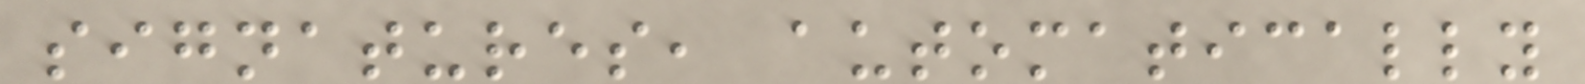signatures, automatically
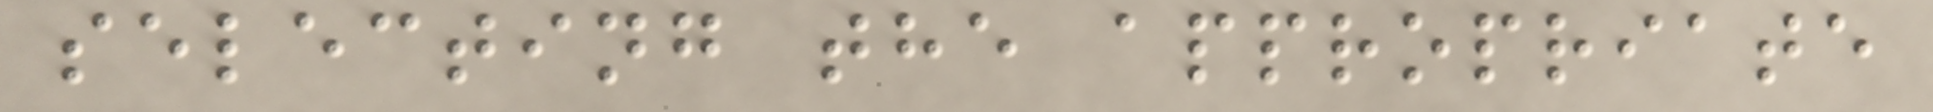selecting the appropriate
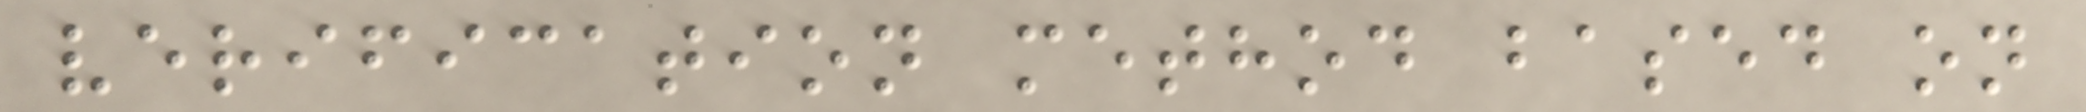verification method based on
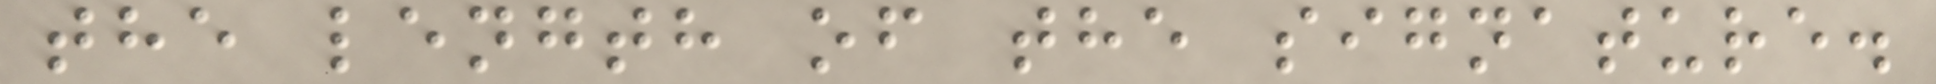the length of the signature.
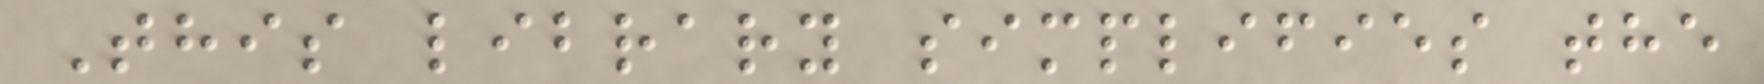This library simplifies the
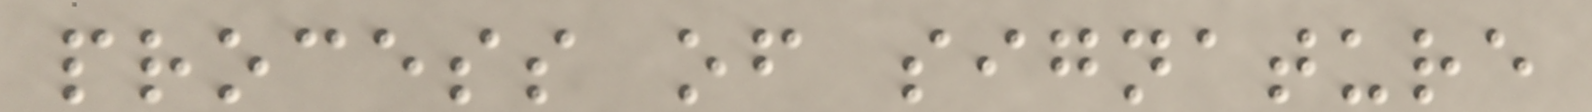process of signature
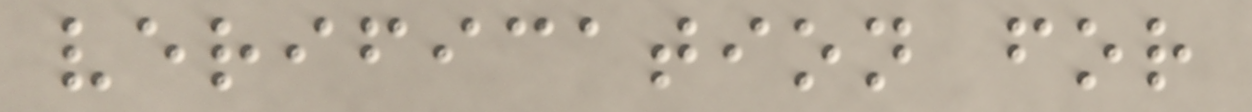verification for
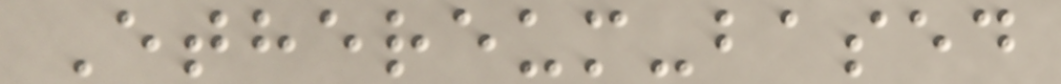Ethereum-based
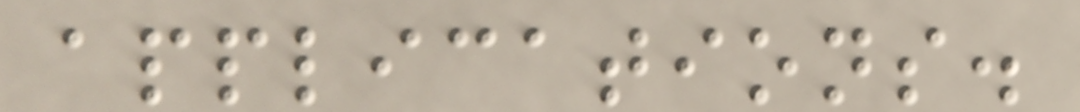applications.
